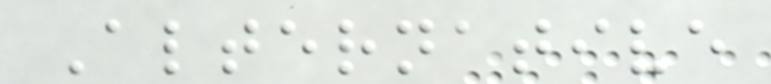Alternative
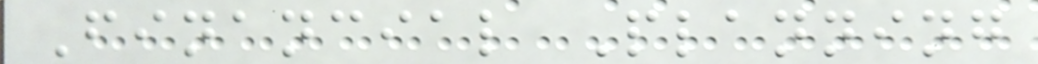Financial Planning
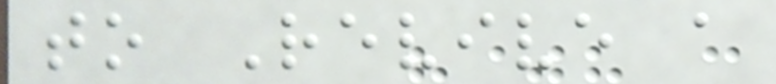to Revive a
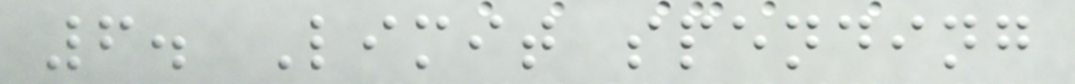6. Limit spending
